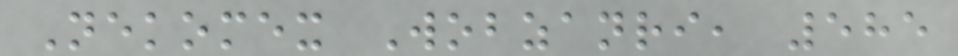Nekomex Wobzanri, 585
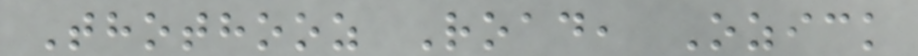Thothooz Road, Ozick
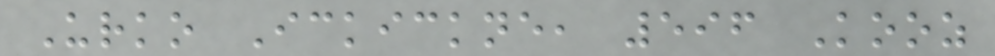Urko Ickickne, 596 Kooz
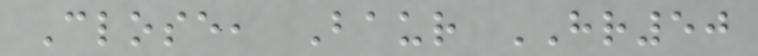Close, Baur HR50
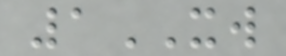1XW
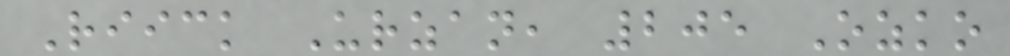Riick Urzan, 205 Ozko
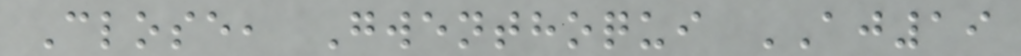Close, Gwenthoqui AJ19
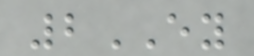2EY
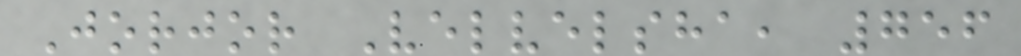Jorjor Velvelsha, 756
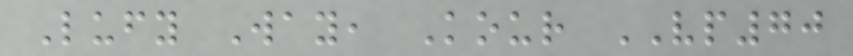Lufy Way, Kour VP70
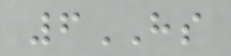6HS
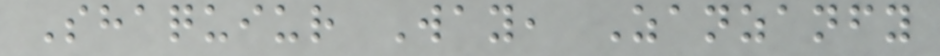Shaquiur Way, Zanzanfy
